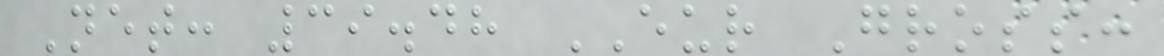Net: 39.48 EUR Gross:
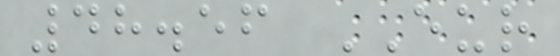48.56 EUR
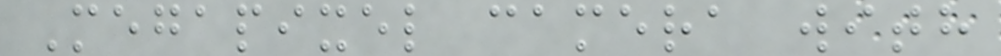Megapixel camera with
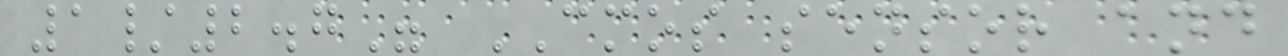1/2.7" CMOS sensor and
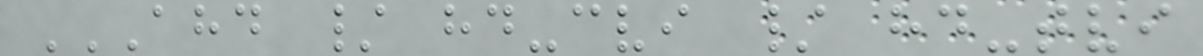AHD / HD-CVI / HD-TVI
